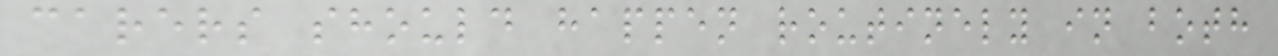carers should happen routinely in both
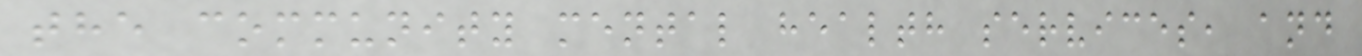the community mental health services, and
